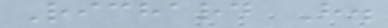Richard H.
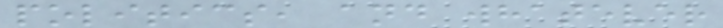politics, and whatever
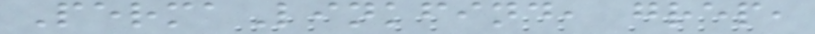PermaLinkfind, grep,
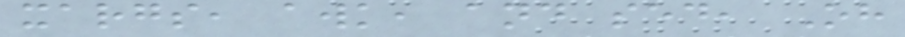xargs, awk, and sed, Oh
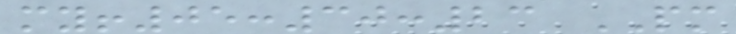my!05:30:23 PM
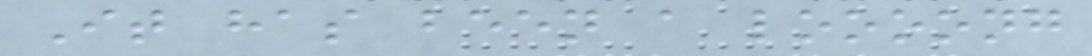It has been a loooong
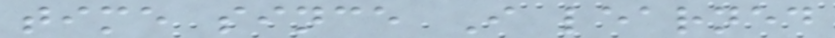time since I learned
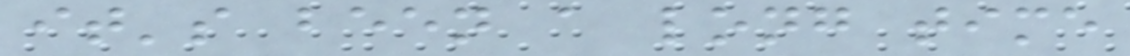it's been a long time
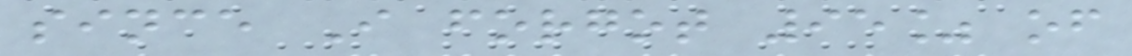since I forgot 95% of
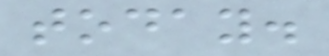today.
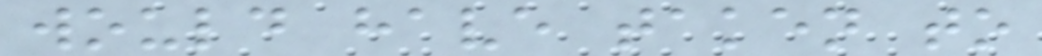would have taken to
